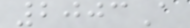2003A
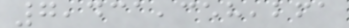7,431,358,261
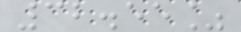32.55%
